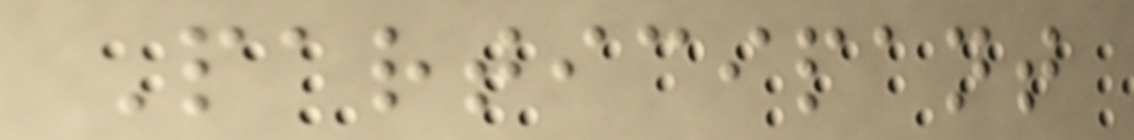Participant
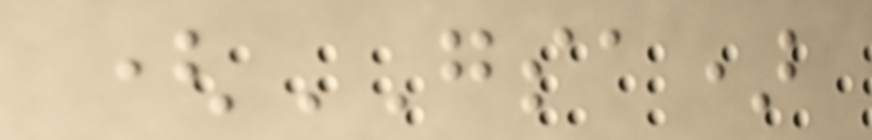(GSA)
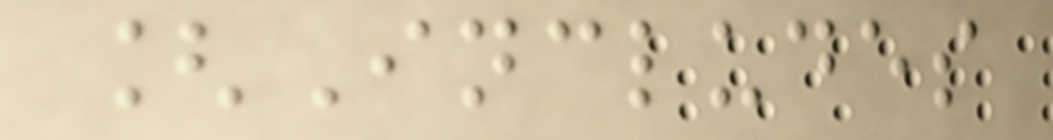[Includes
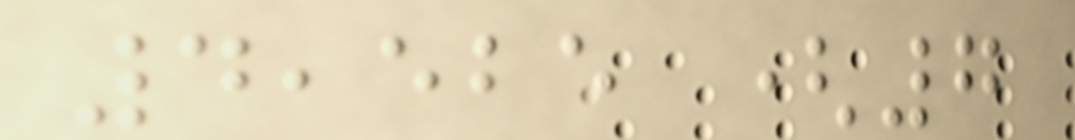4,525 (7
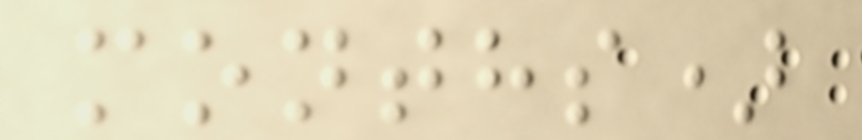months)
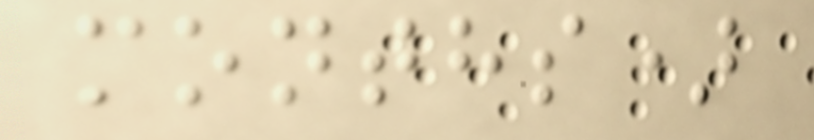months)
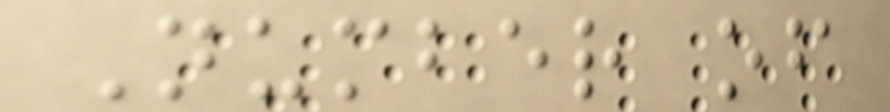Number of
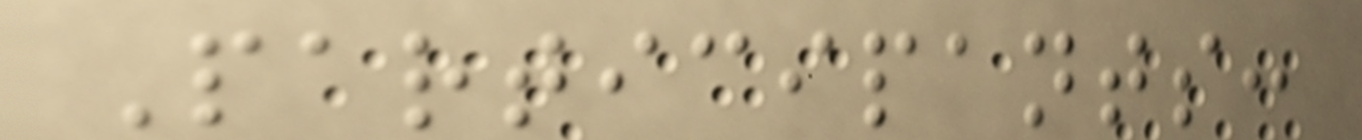Participants:
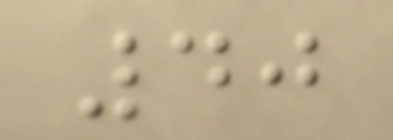40
